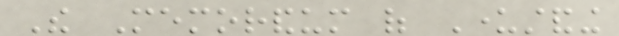The Memorandum of Understanding
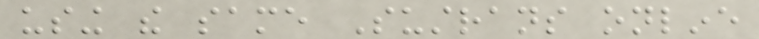using the same Sustrans online
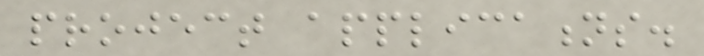project applications.
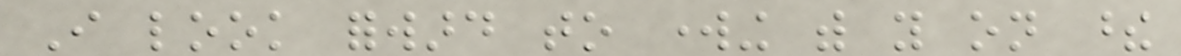I look forward to working with you on these
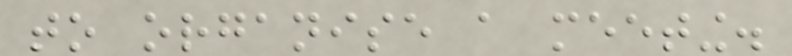to organise a meeting.
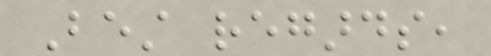Best regards,
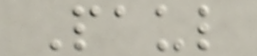Paul
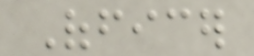Officer
